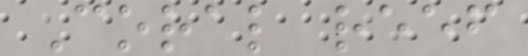Coral reef
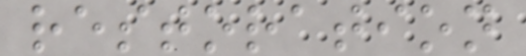restoration
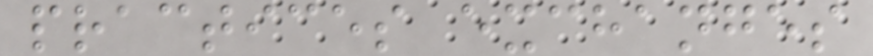practices exchanges
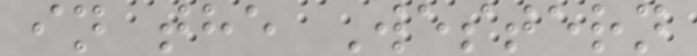in the Western
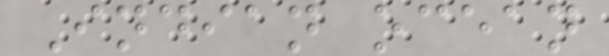Indian ocean
